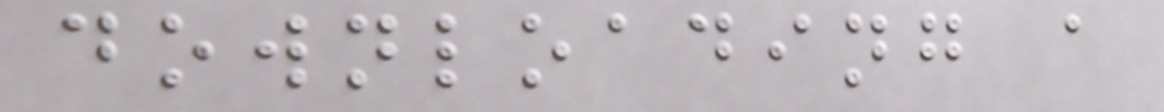downloading a
